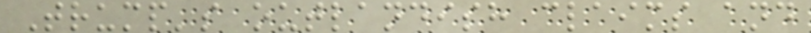Trump's outlandish claims and
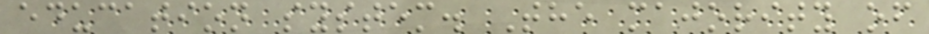education system. The majority of
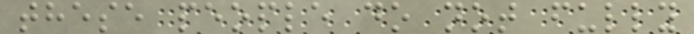these people do not fully
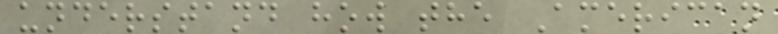understand how the American
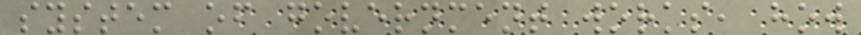system of government works, how
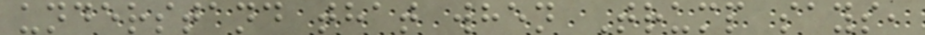understand that when Trump says,
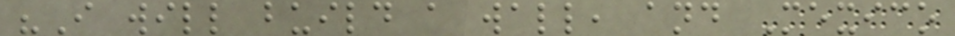"I will build a wall, and Mexico
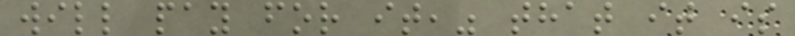will pay for it," that it is
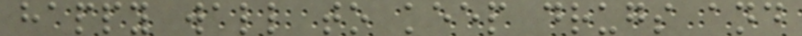happy wall to keep drugs and
